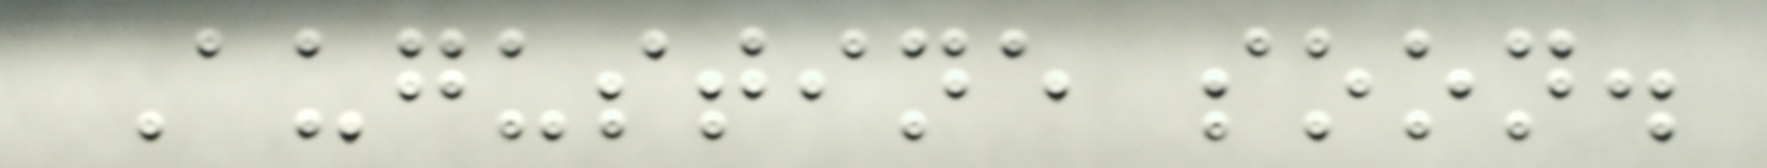Augustine soon.
